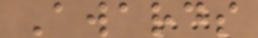Awards
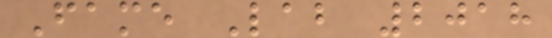Fame Lab 2018
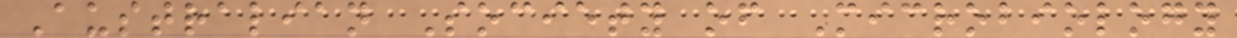Australian Society of Microbiology
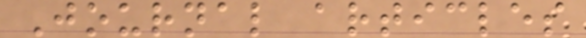Journal articles
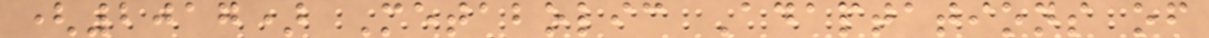(2017) Metabolic Adaptations of
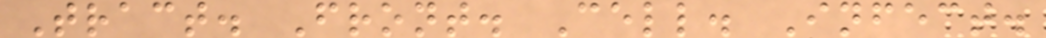Tract. Front. Cell. Infect.
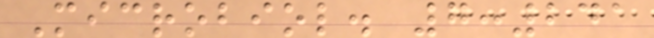Microbiol. 7:241
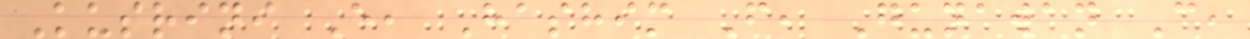Kusrini E, Hashim F, Gunawan C,
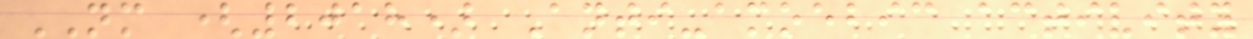NM (2018) Anti-amoebic activity
